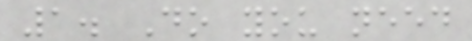1. Do you need
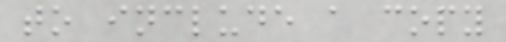to include a copy
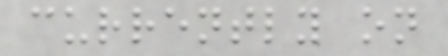currently on
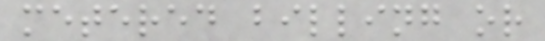metered billing or
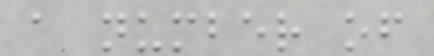a number of
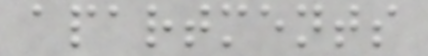apartments
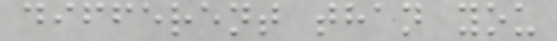different than you
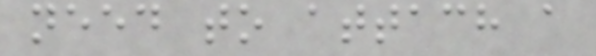need to attach a
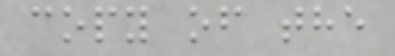copy of the
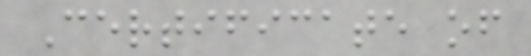Certificate of
